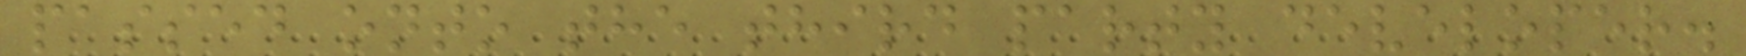passed onto the third party developer.
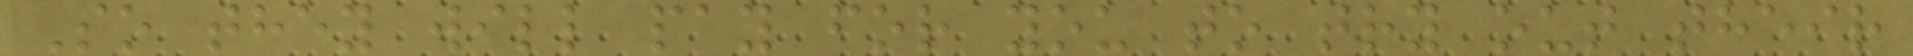So they will pay for you to try out their
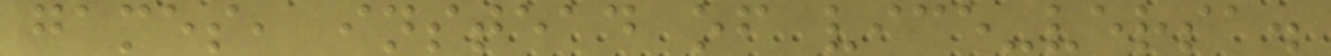games, instead of vice-versa.
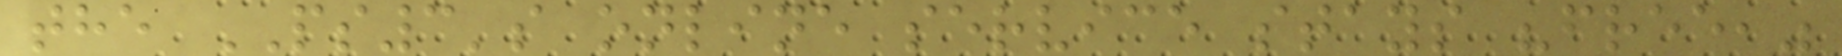the PS3's online service stays "free,"
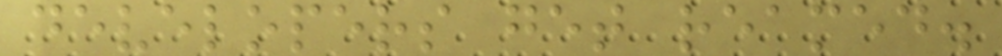developers get reamed.
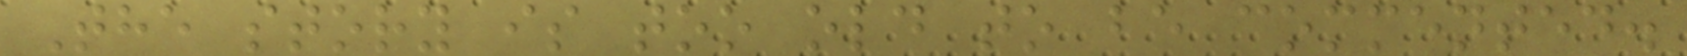The story is too old to be commented.
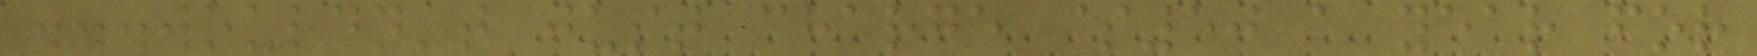...wouldn't just charge $50 a year for
